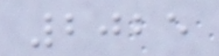2025
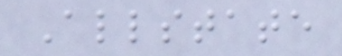Allstate
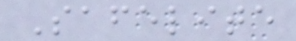Safelite
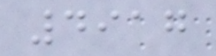4917
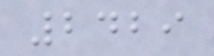2429
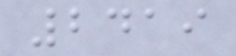2419
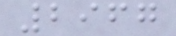2967
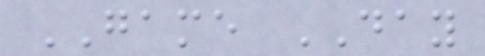GAME DAY
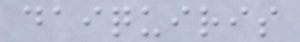daiquiris
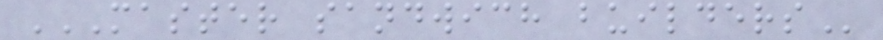MASTER SANDWICH BUILDERS
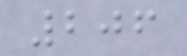206
